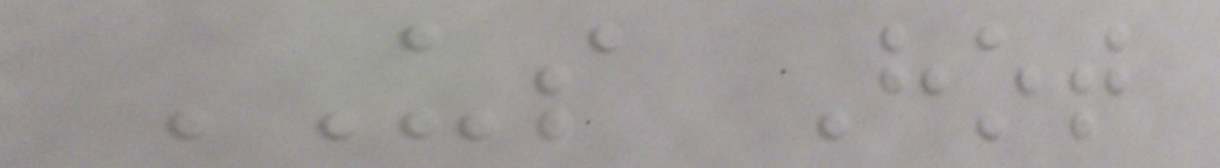US Hot
